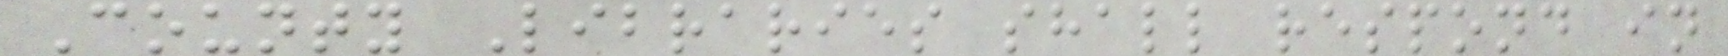County Libraries shall respond in
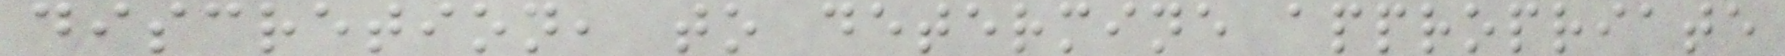discretion, to determine appropriate
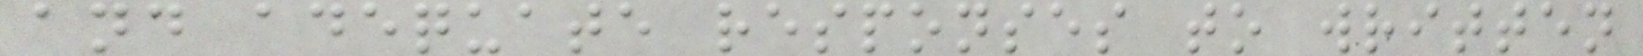and adequate responses to written
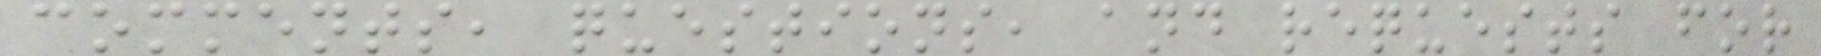comments, questions, and requests for
